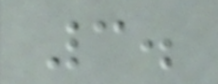3.
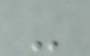-
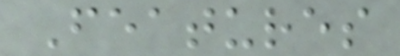Features
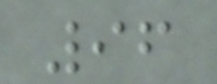96
